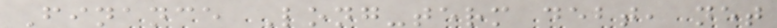Finance Long-term debt, net
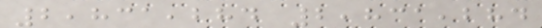2,831,284 2,831,284
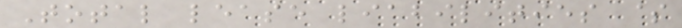Total lease liabilities $
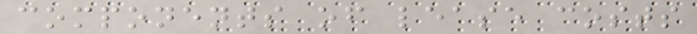components of lease costs
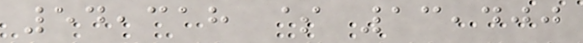54,318 $ 13,400
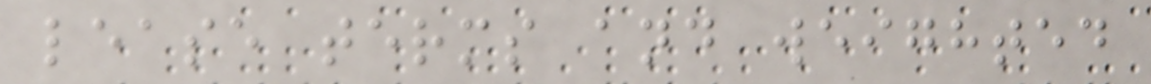lease terms and weighted
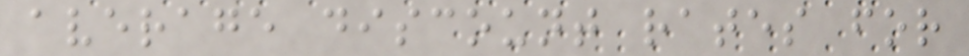average discount rates for
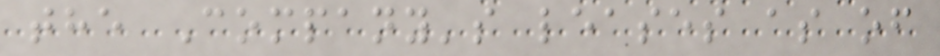the Company's leases as of
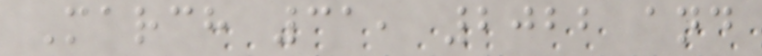March 31, 2022 and
